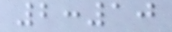2:10
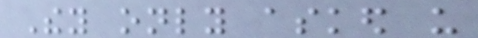They only asked us
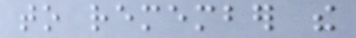to remember the
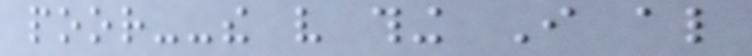poor--the very thing I also
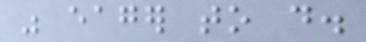was eager to do.
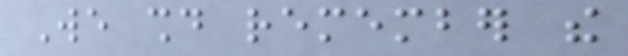We should remember the
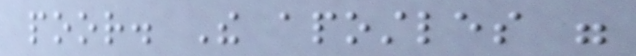poor. The apostles were
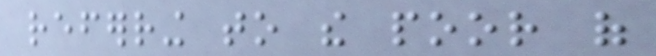referring to the poor of
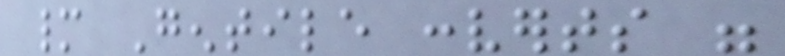many Gentile converts were
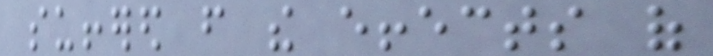suffered from the effects of
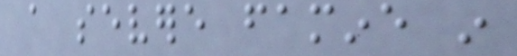a severe famine in
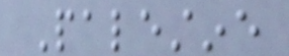Palestine
